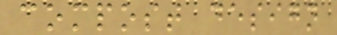compost design
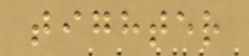tighter
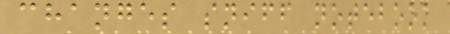changes sniff notebook
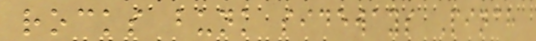rocks bunk sideways Pinch
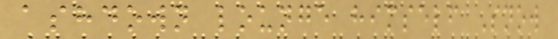ashdown lounge himself Snow
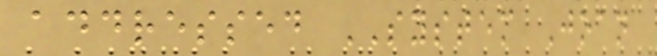addressed SYSTEM Joan
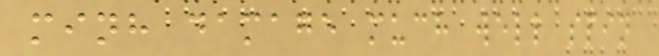minh damage much well spin
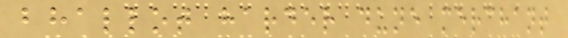bhallot harder dune merchant
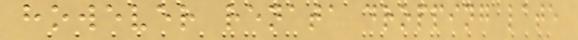however renata dropping late
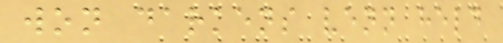won darkens venn held
